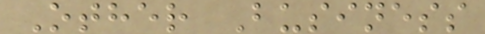Other Business
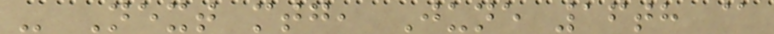- Next mtg, June 16th @
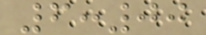6:00
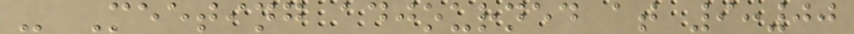- Meeting adjourned at 9:00
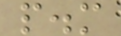p.m
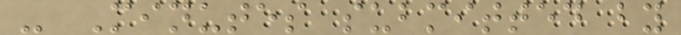- Minutes submitted by
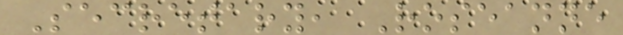Secretary, Roseanne
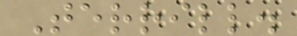Terrill.
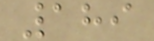189
